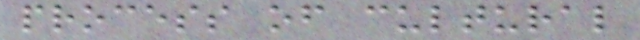process of cultural
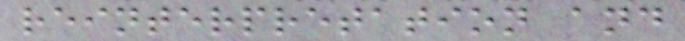reinterpretation and
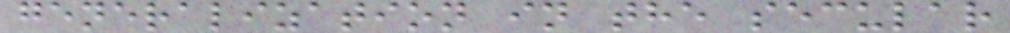generalization in the secular
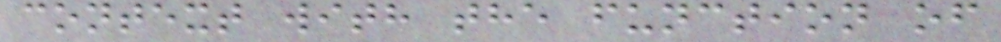context with the function of
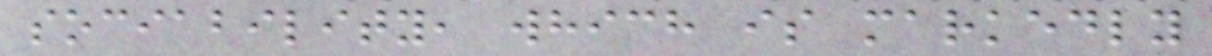sociability, which is markedly
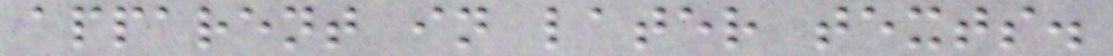apparent in later texts.
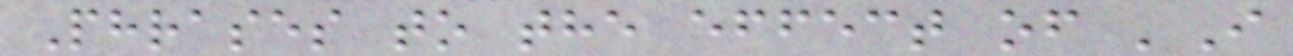Phrases to the effect of 'I
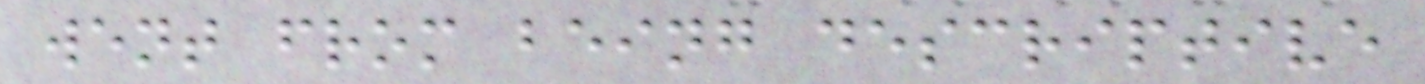went from being descriptive
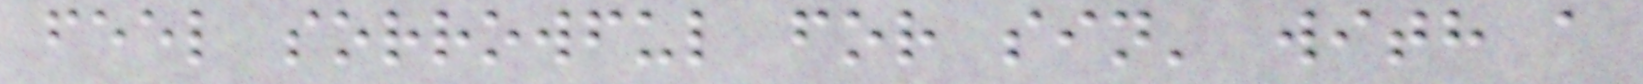feel sorrowful for sin' with a
